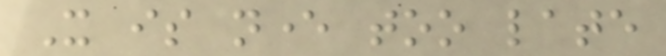It is never too late
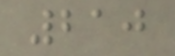210
